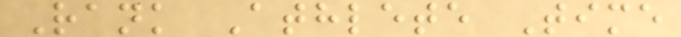Rank Athlete Time
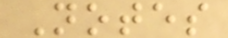Notes
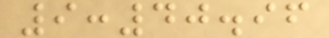9:40.96
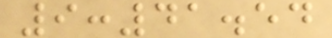9:41.54
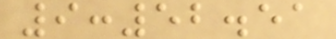9:52.51
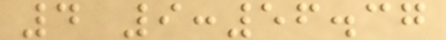4 9:56.37
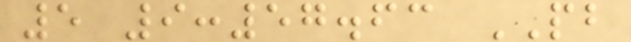5 9:57.63 PB
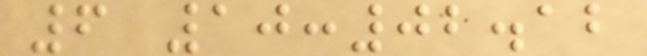6 10:02.12
